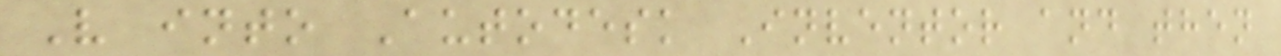V into Autodesk Inventor and then
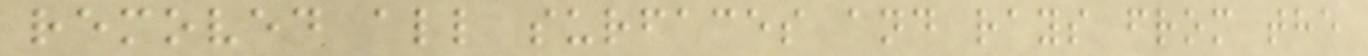removed all surfaces and rays from the
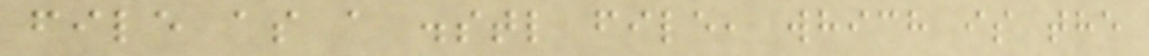file as a .stl file, which is the
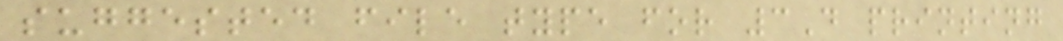suggested file type for 3D printing
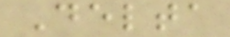Delta
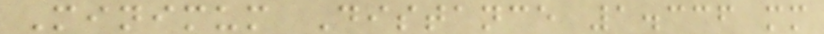Minimum Distance 1.336 mm
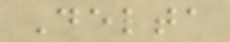Delta
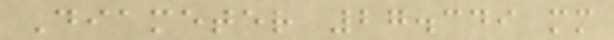Diameter 27.349 mm
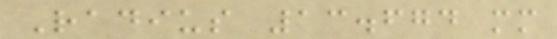Radius 13.674 mm
